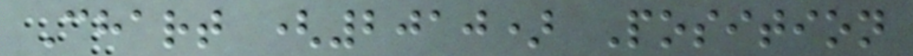Chart (2010) Position
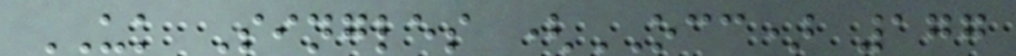UK Singles (OCC) 177
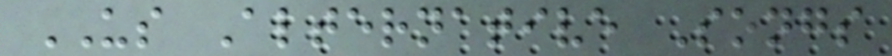US Alternative Songs
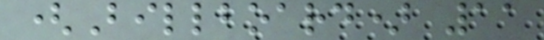(Billboard) 11
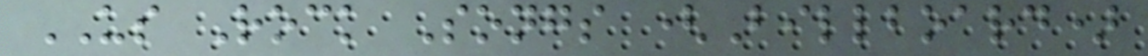US Rock Songs (Billboard)
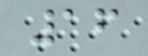16
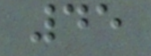45
